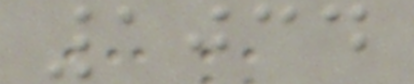1034
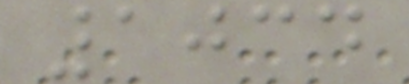1034
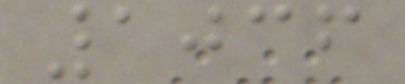1036
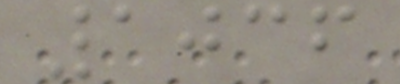1036
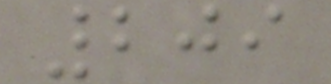209
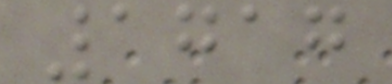1717
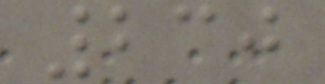230
